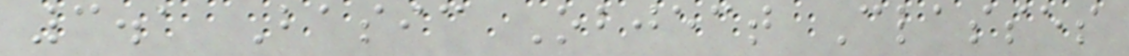3.1 Basic Object Classes
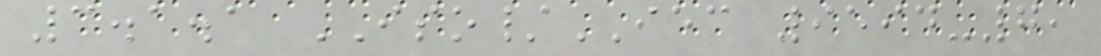3.1.1 ISO/IEC 9594-7,
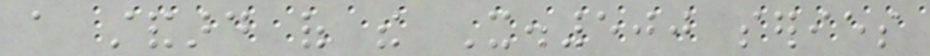a standard of the X.500 series
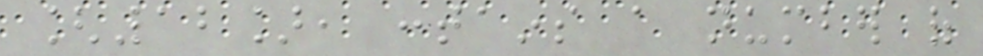[12], contains a number of
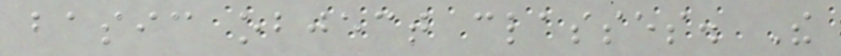basic object classes. The
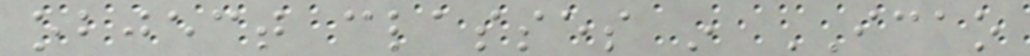object classes in ICAO
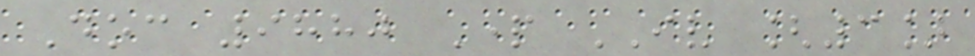Doc 9880 Part IV [3]
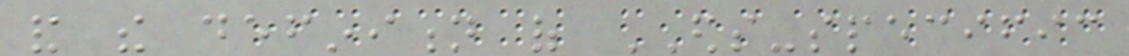and the definition of EDS-specific
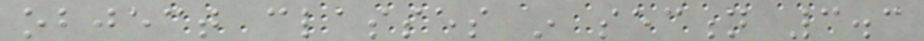object classes in section 3.3
